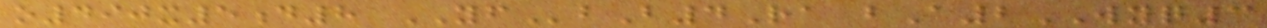o490x5d8 YFbB4Ra bA2WYQ3
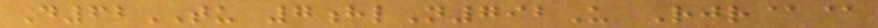D62TU 7hlN792U Rjr@@
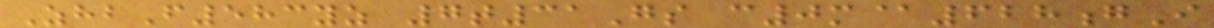ZhbF583yz 7t31Gs c0m@628gI
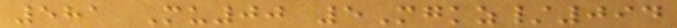581 Mu00 5Mgkz/094
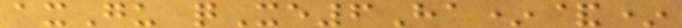axGu qXe6Ha*&*
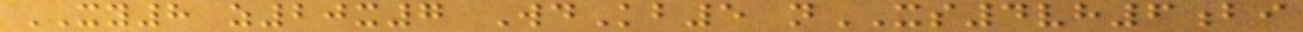XY8 z20x7 WdKb5 nXS4vh6bi
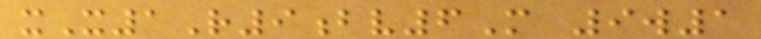xX1R9bv6M 9w1
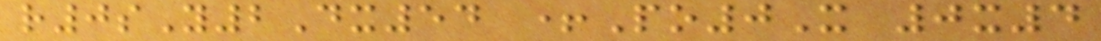r0sY2Dx54 +Po0X 0x4
